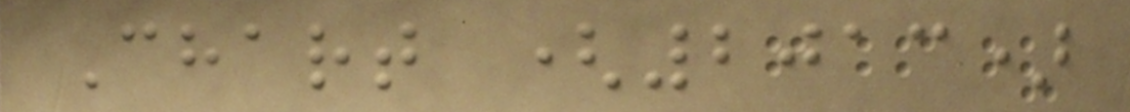Chart (2013)
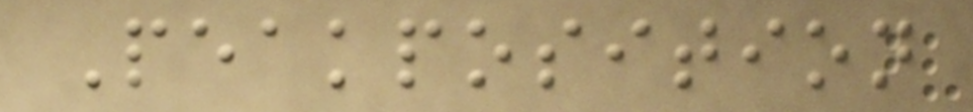Peakposition
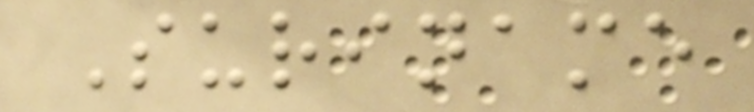Suriname
